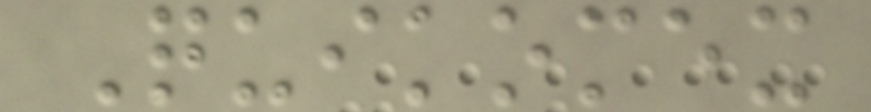Quikomex
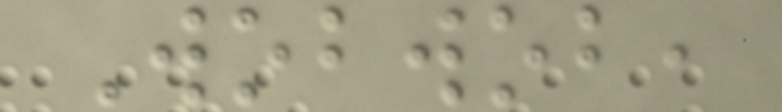Wobwob,
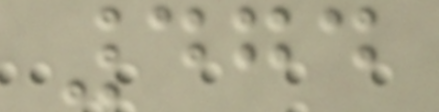474
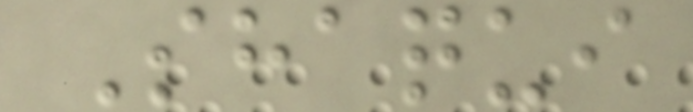Shaqui
